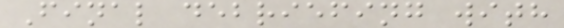Final debriefing with
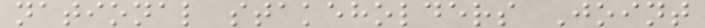national stakeholders Joint
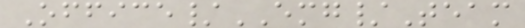Office/EMG/Team
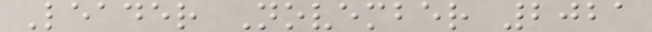Leader November 2021
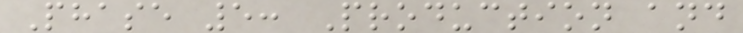Phase 5: Production and
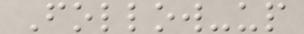Follow-up
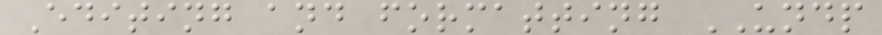Editing and formatting UNDP
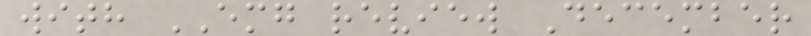with EMG review December
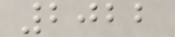2022
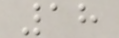18
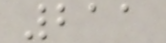211
